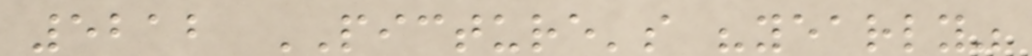5212 PICTURE's "yearly"
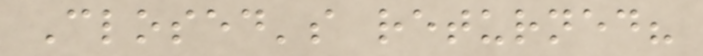Closed's returned?
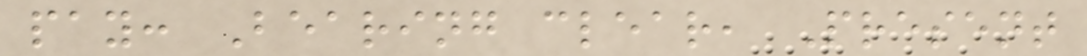pay: Bearing clear, Present
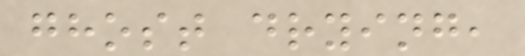ghost drying,
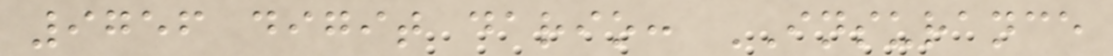9756 digit dario: INSURANCE
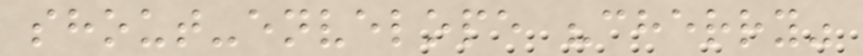shout-envelope "cherry"
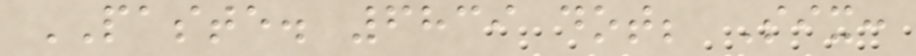PASTE. 6839 dot; Six:
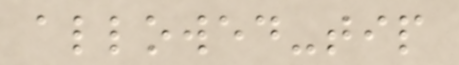allowed-tip
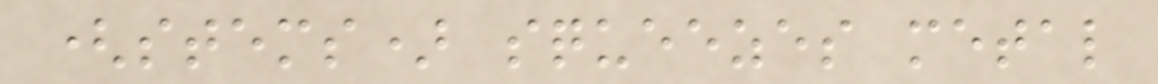(stems) squeezes metal
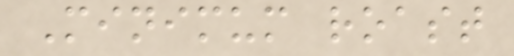Minimum roast
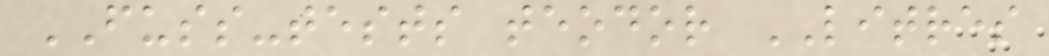FUSS-tests teodor LITRES
